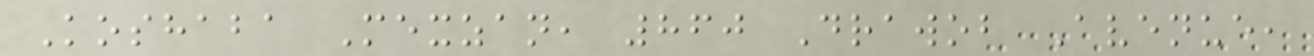Koshaba Mexzan, 860 Drawob Avenue,
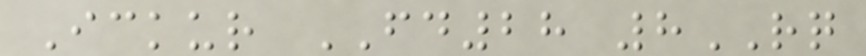Ickur FD28 8RQ
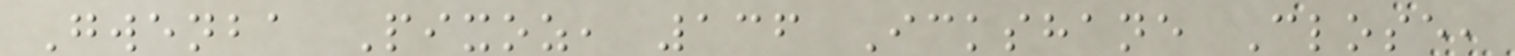Gwenba Pixoz, 136 Ickshane Close,
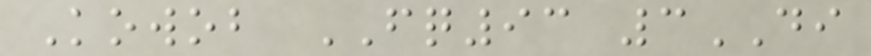Kowob FQ93 3DI
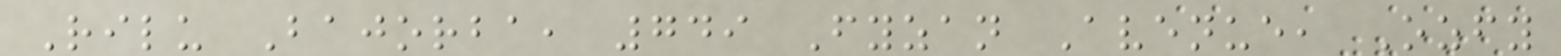Rilu Bajorba, 749 Fyzan Avenue, Ozfy
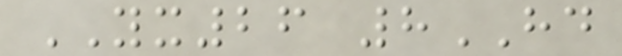YX26 8HD
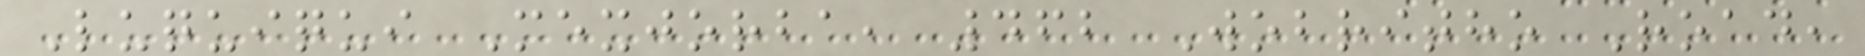Luquiqui Mexjorba, 462 Wobritho Road,
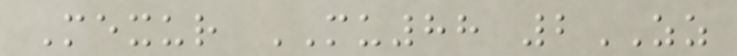Mexur MU88 2ZZ
